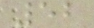52
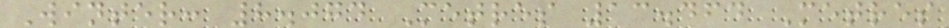Winter: 8.074 Metres 13.464 Metres
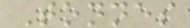Tonnes
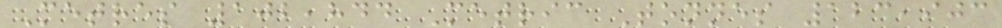Metres 102,844 Metric Tonnes 123,903
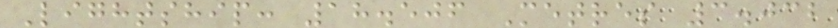Lightship: 18.506 Metres 3.032
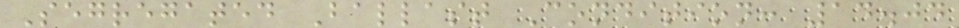Segregated Ballast Condition: 14.04
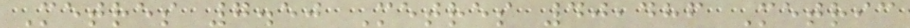Metres 7.50 Metres 40,486 Metric
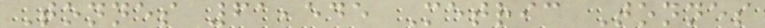Tonnes 61,545 Metric Tonnes
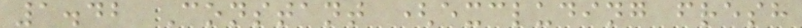1.42 Constant (excluding fresh
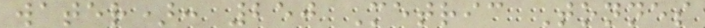water): 250 Metric Tonnes
